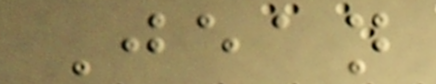Jean
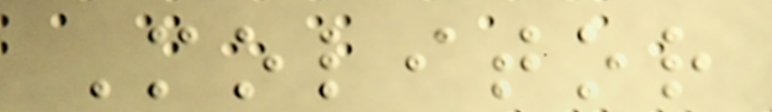Molitor
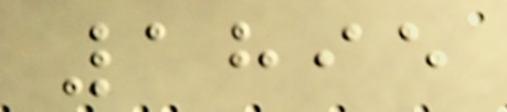1895
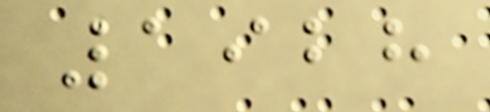1928
